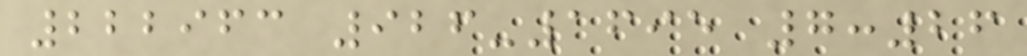222963 926-1695 7:26
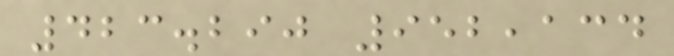423.290 952,134
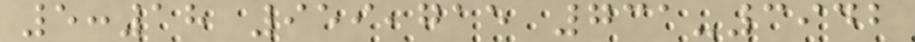5:18 959,715 731-3942
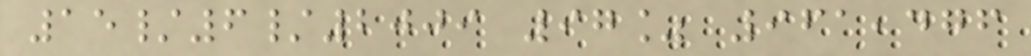15/6/2009 97% 961,476
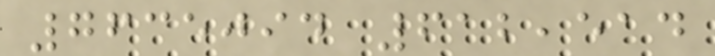7635094 612,514
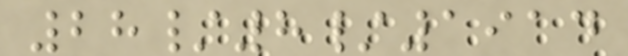28/8/1914
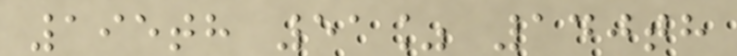195th 51% 140th
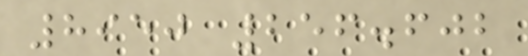8950 256.602
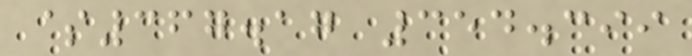$367.17 354.399
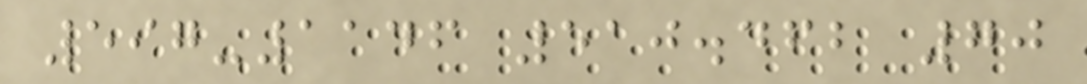597-1146 510.462 70
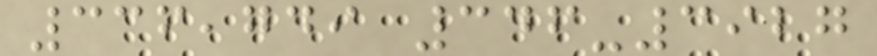336,749 346-3927
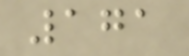171
